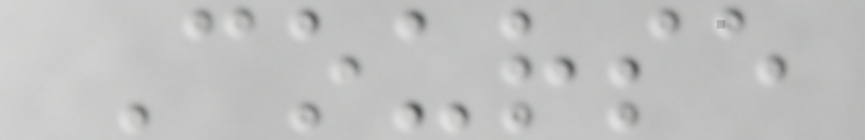Course
